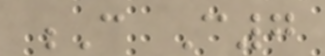C C7
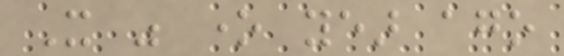It was one year ago
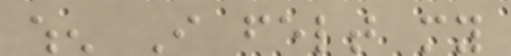when I felt my
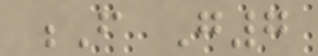F G7
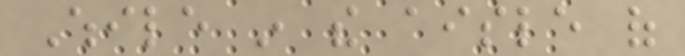While in the aisle of
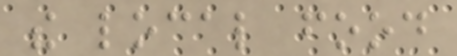the local food
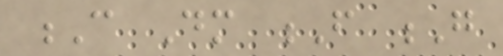C Dm F G
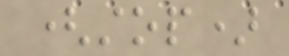(stop)
